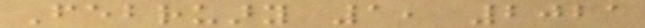February 1, 2021
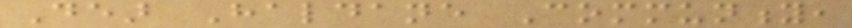Dear Haldane Community,
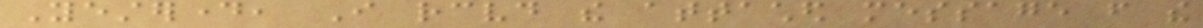Yesterday, I received the attached message from the
